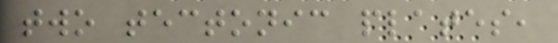two tectonic plates,
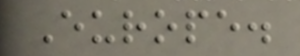Europe.
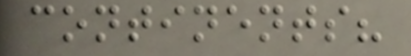continents?
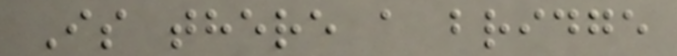Is there a bridge
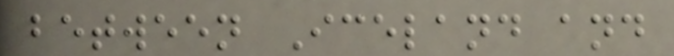between Iceland and
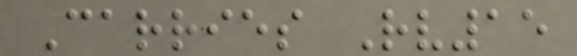Carries Rv15
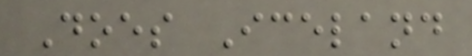Does Iceland
